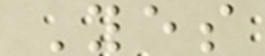Yes
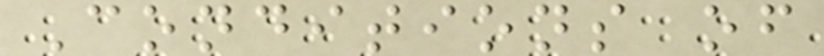Conditions of
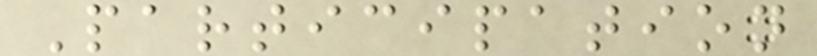Participation
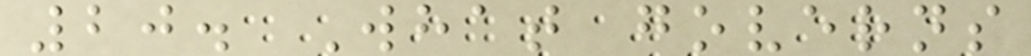20. What governs
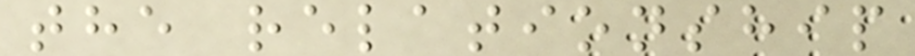the relationship
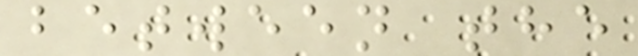between the
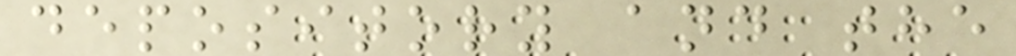depository and the
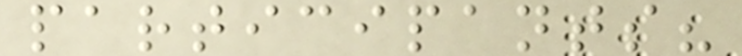participants?
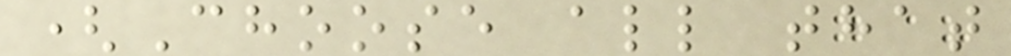(Choose all that
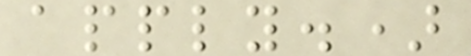apply.)
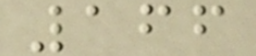166
